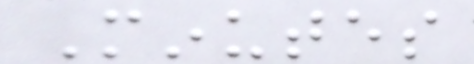Minutes
